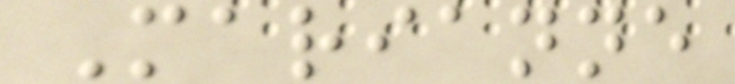Marianne
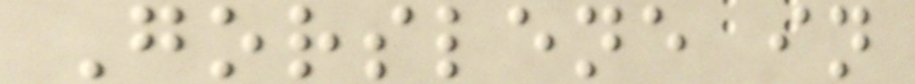Gorslene in
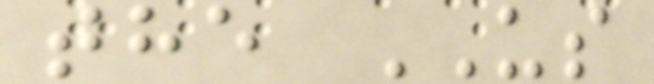the US
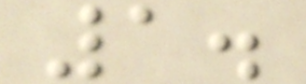1.
